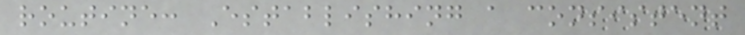routine: Establishing a consistent
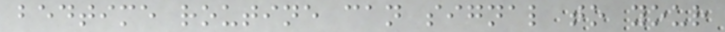bedtime routine can signal to your
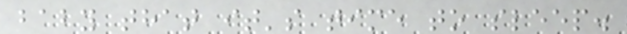baby that it's time to sleep.
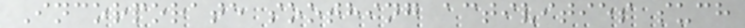Incorporate soothing activities such
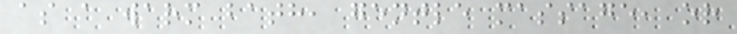as a warm bath, gentle massage, or
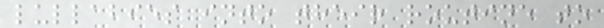lullabies into their routine to
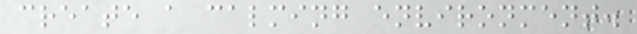create a calming environment.
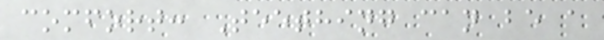comfort: Teething can be a
